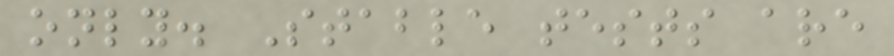only. Stable tests are
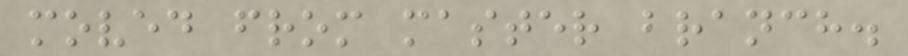moved from master branch.
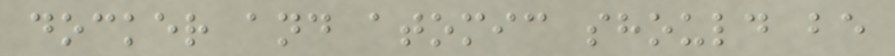docker and atomic should be
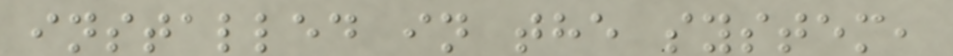installed in the system,
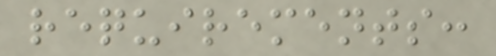requirements:
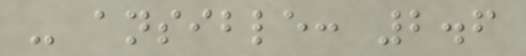- ansible: 2.6
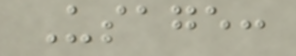Usage:
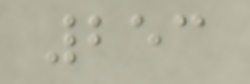253
